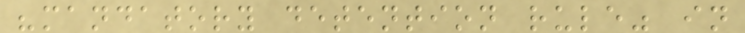"mandatory detention rule" in
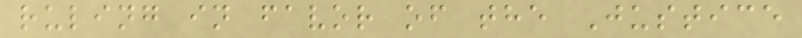ruling in favor of the Justice
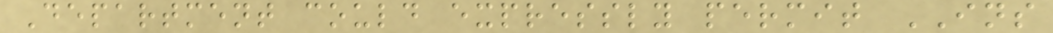Department could expressly permit INS
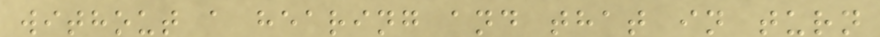without a hearing and that in turn
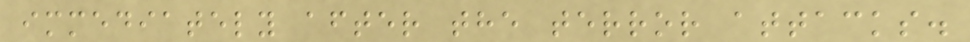immediately after the terror attacks.
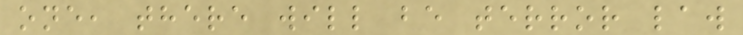one, there will be terror law
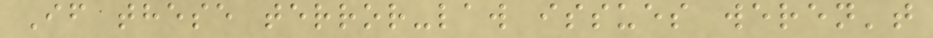If these terror-law issues weren't
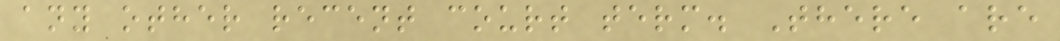any other recent court term. There are
